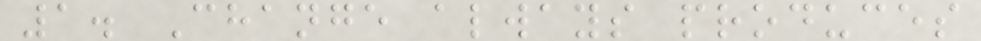1. Change always produces
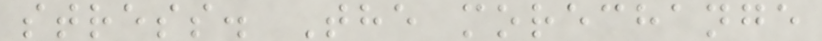stress. The morechange
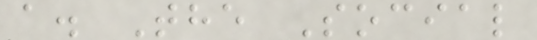a. The Social
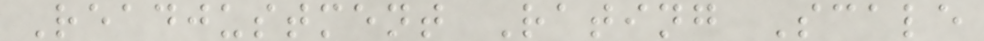Readjustment Rating Scale
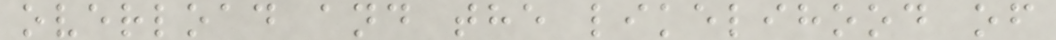overload and the likelihood of
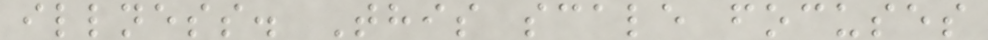illness. This scale focuses
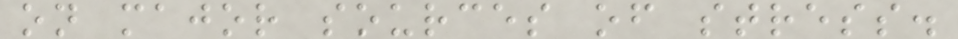on major sources of stress.
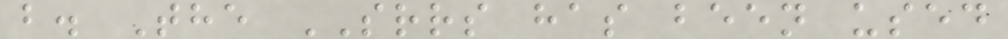b. The SRRS has been used
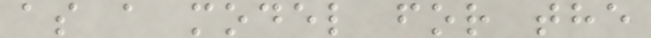as a model for the
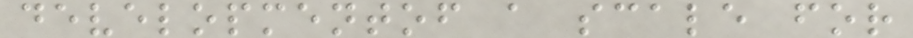developmentof a scale for
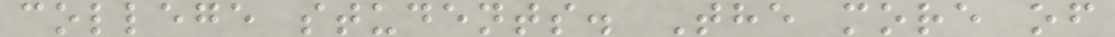college students. The more of
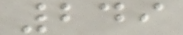249
